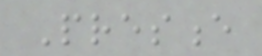Presence
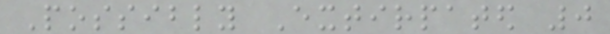Possibly Extirpated 0
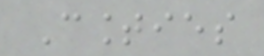Counties
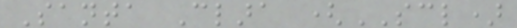Santa Clara (SCL)
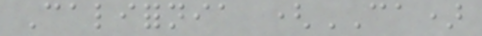California (CA)
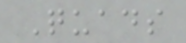Quads
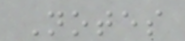Notes
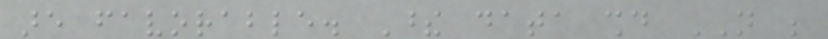are favorable. These data should NOT be
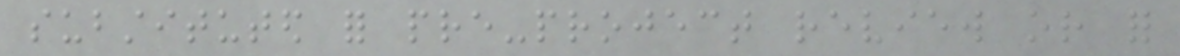substituted for pre-project review or for
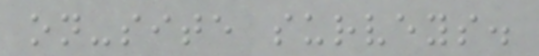on-site surveys.
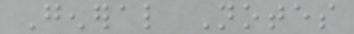General Notes
